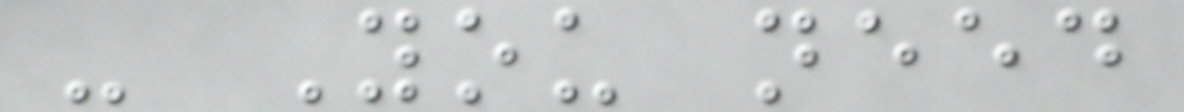- You need
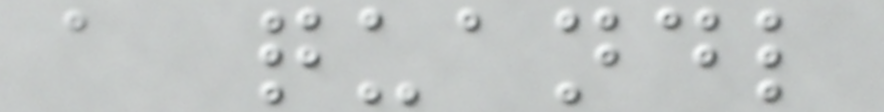a quandl
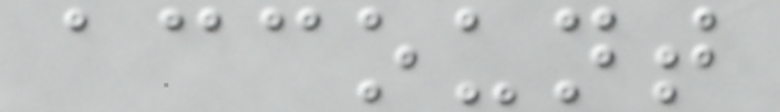account
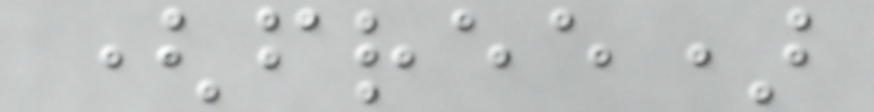(free)
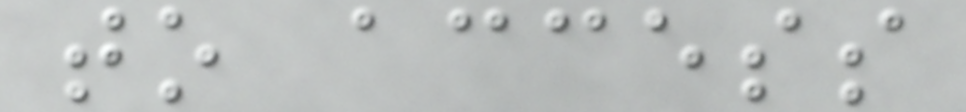to access
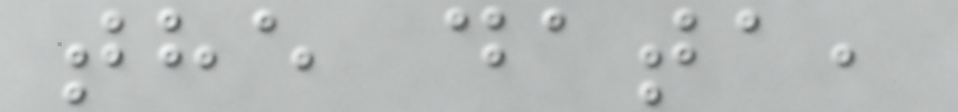the data,
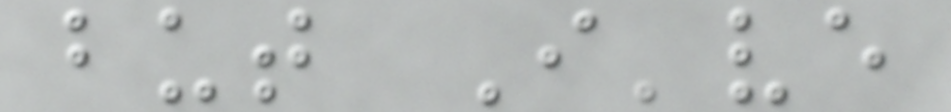but I've
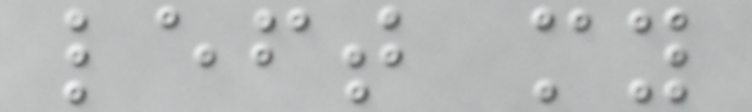left my
